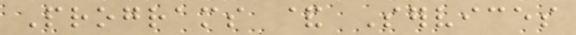Programs & Services
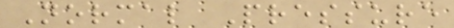Normal Pressure
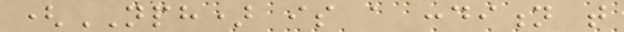(NPH) is a condition that
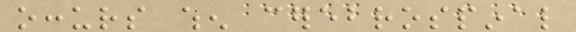occurs when cerebrospinal
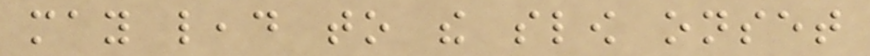may lead to the slow onset
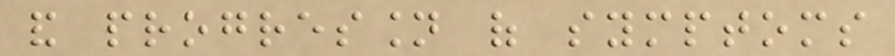and progression of symptoms
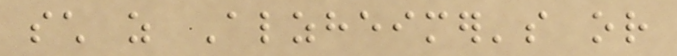such as Alzheimer's or
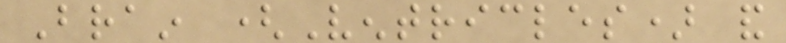Brain (Ventricles) and
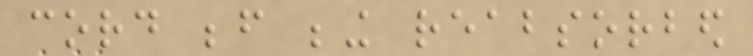cord before being reabsorbed
